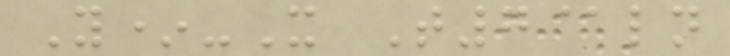Y*-X T7@ln
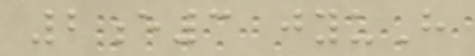2e3 jyuH
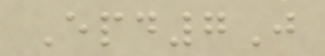Epd7J
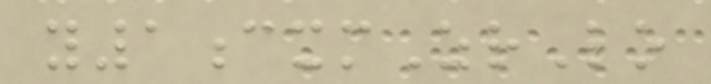y1cxmZrLo
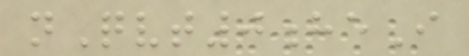nQvt0heI
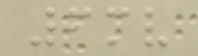6mv
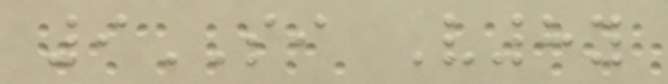9SI V8y
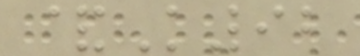&K92
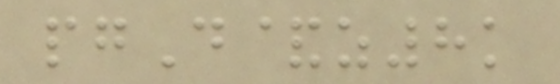pgD&z8k
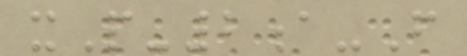xP-2a-F
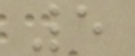5
